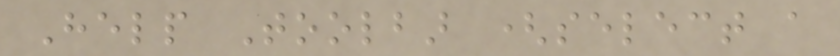Help Toolbar (select a
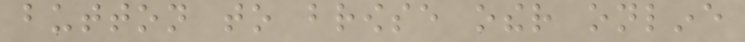button to browse other online
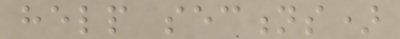help sections)
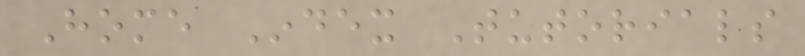Home Index Tutorials
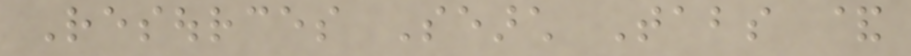Resources Search Tabs &
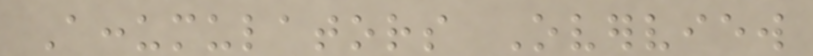Accumulators Overview
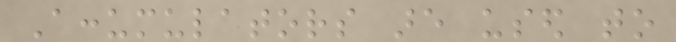Accumulators are used to
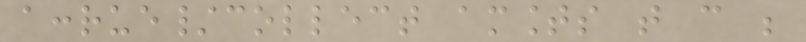accrue/collect amounts that can be
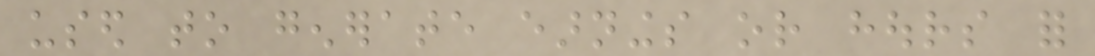used to generate earnings or hours for
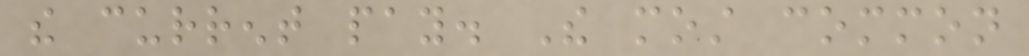the current pay. The most common
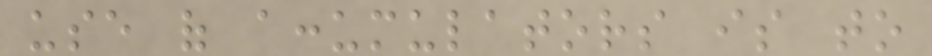use of accumulators is to
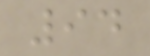94
